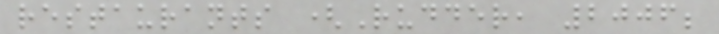restaurants (Rudder, 2006;
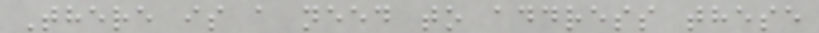There is a need to address these
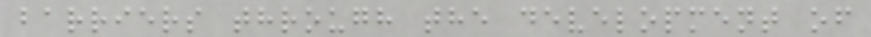barriers through the development of
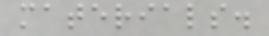materials.
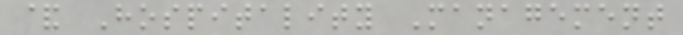& Hospitality Management
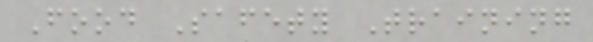Food Safety Training
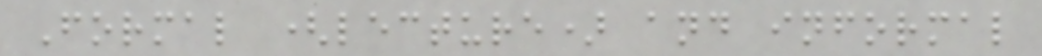Formal (lecture) and informal
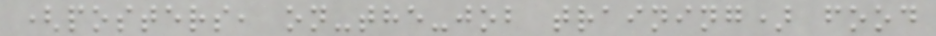(posters, on-the-job training) food
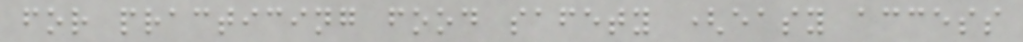for practicing food safety (easy access
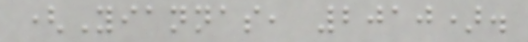(Yiannas, 2010).
